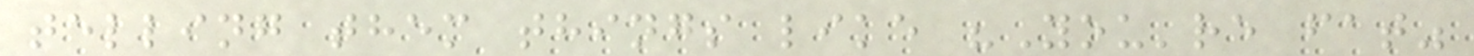telling them things like "You're fat"
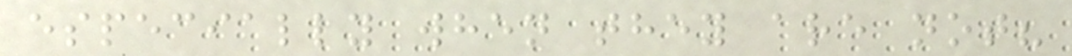especially when they are not?
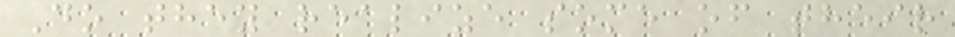Do they realize some of their
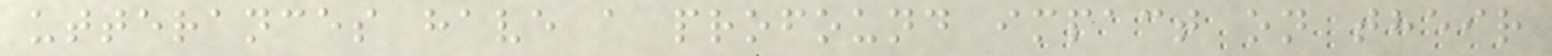utterances have a profound impact on their
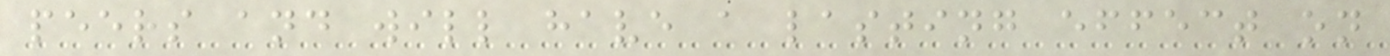peers and will have a lasting effect on
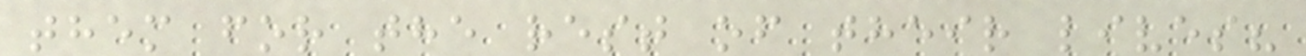them for the rest of their lives?
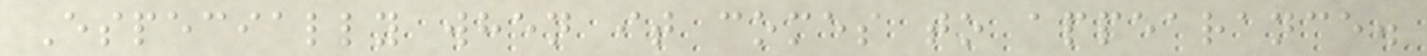Especially when it comes to appearance.
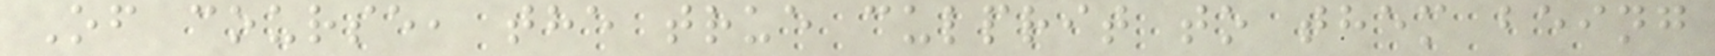Of course, the true culprit to them being
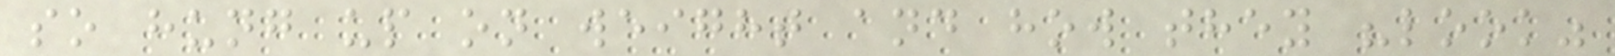so hung up on weight and how they "look"
